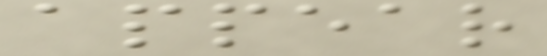appear
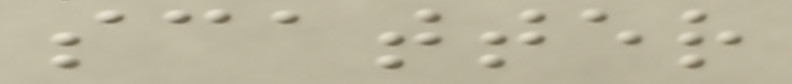scatter
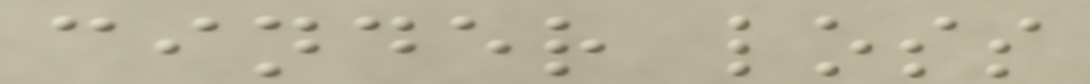cinder loss
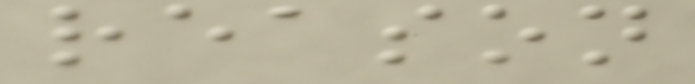reason
